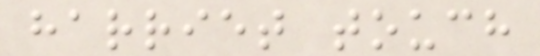harriet touch
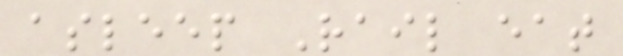asleep Rail eat
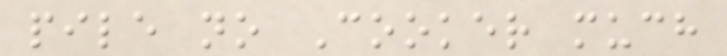pile no Cooker much
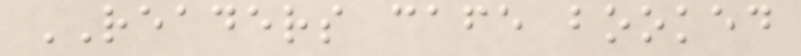READERS cafe booked
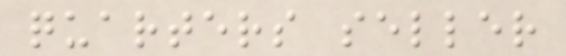quarters seller
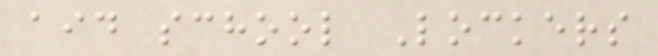aid school Lockers
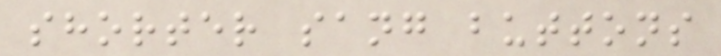shorter sang buttons
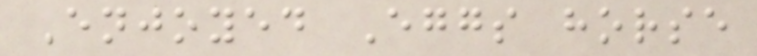Enjoyed Eggs horse
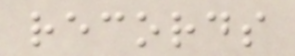records
